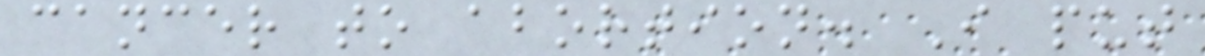cancer to abortion. I put
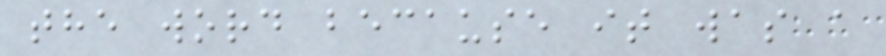the word because it was a
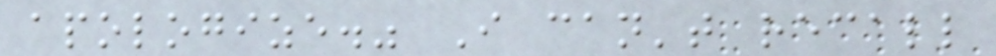apologize." I can't recall
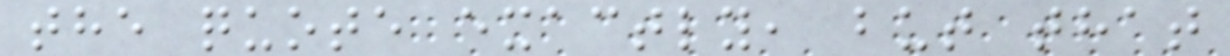the quote exactly, but that
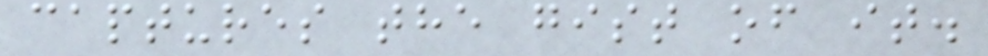captures the gist of it.
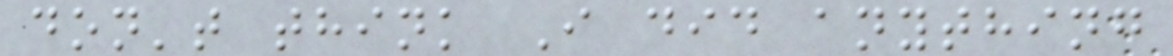don't think I did anything
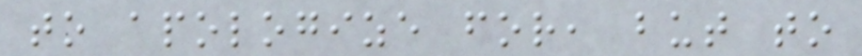to apologize for, but to
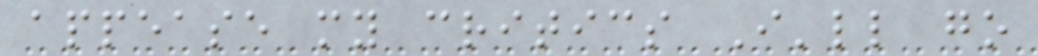appease my critics I'll go
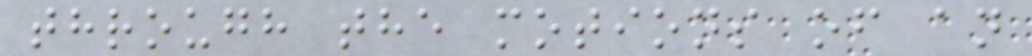through the motions of an
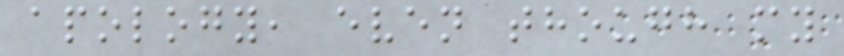apology, even though my
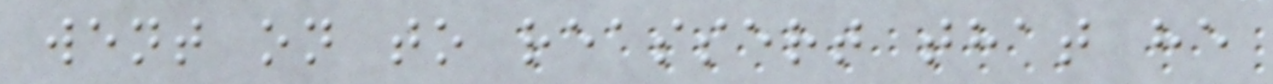went on to reassert that he
